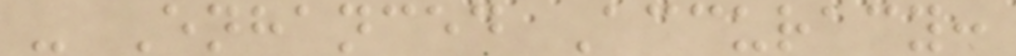- Enhanced Accuracy:
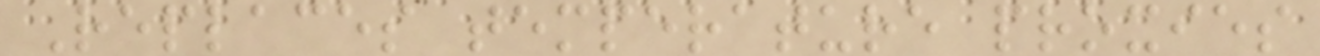Replaces temperature proxies
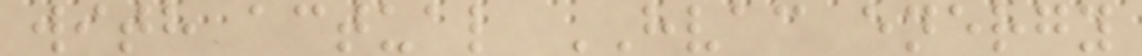with actual HVAC energy
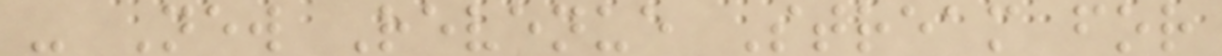- New Revenue Stream for
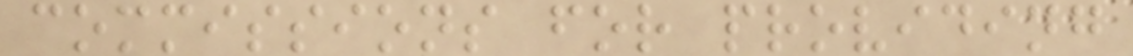commissions for providing
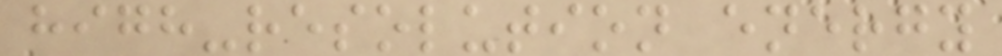high-resolution energy
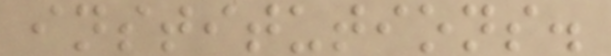institutions.
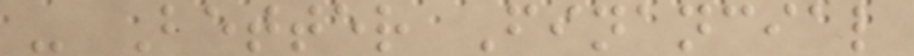- Better Financial
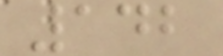142
